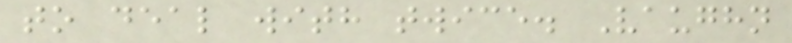to deal with twice. Vaughn
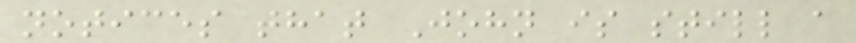notices that John is still a
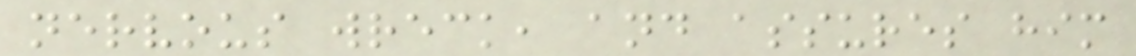nervous wreck, and assures him
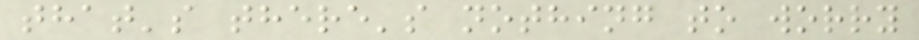that's there's nothing to worry
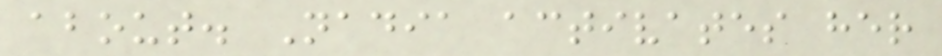about. Nadia activates her
